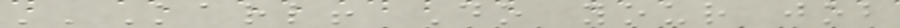''Karl! Do your job
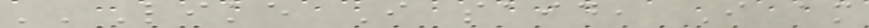''Like I said, I am
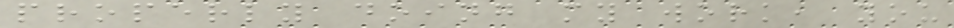properly doing my work, you
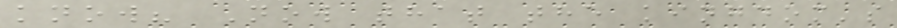know? Now that the kingdom's
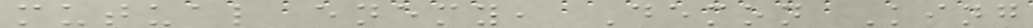mutual enemy, Demon King
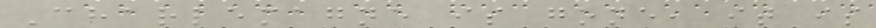Charlemagne is gone, it is
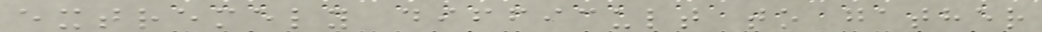extremely difficult to gather
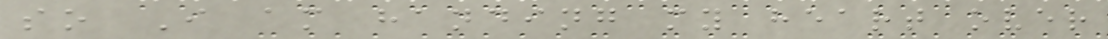so I am handing my heart over
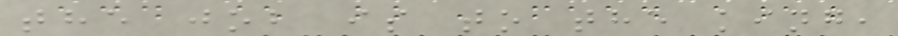the job is to the king,
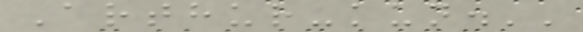Arthur-kun.''
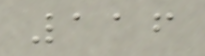116
